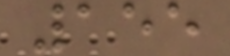155
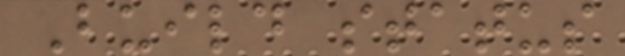Build status
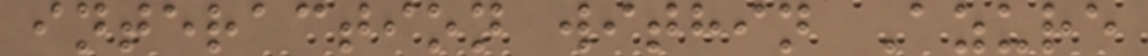interaction within Azure
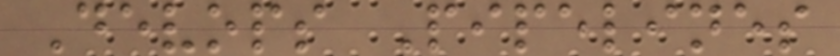Devops Pipelines
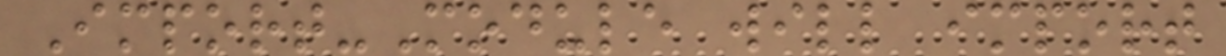Import-Module will import
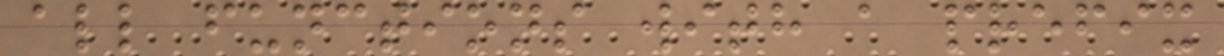all functions with a prefix
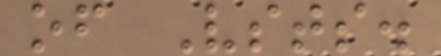of Vsts.
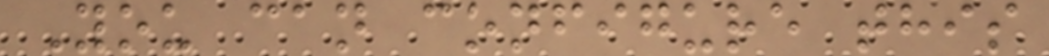You can configure this
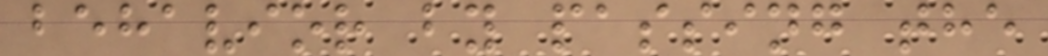behavior by passing the
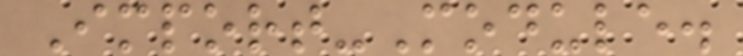Import-Module.
